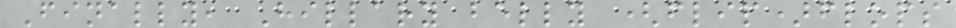Finally, Hillary belly (flip)flops
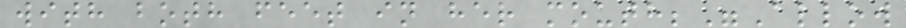with both feet in her mouth;"Allow
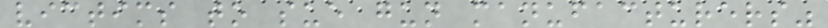victims to sue gun manufacturers"
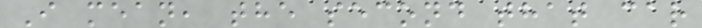I mean, the second that car
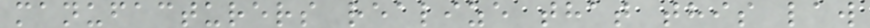manufacturers realize that this law
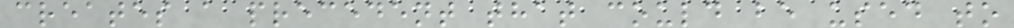creates a precedent that could be used to
